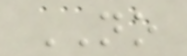NO
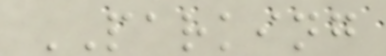PARKING
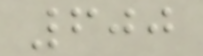600
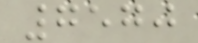7570
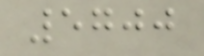5700
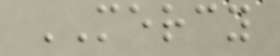MERCY
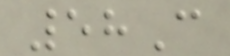58C
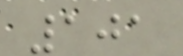101
